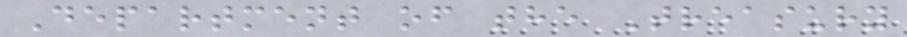Department of the Treasury
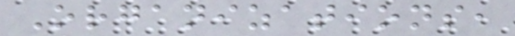Organizations,
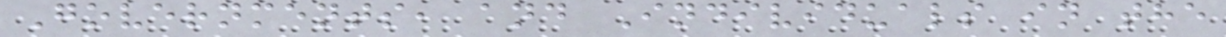Governments, and Individuals in the
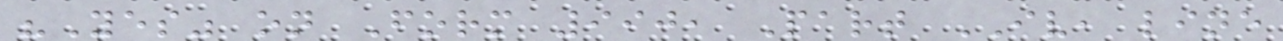"Yes" on Form 990, Part IV, line
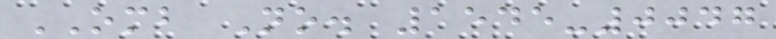OMB No. 1545-0047
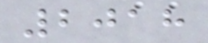2018
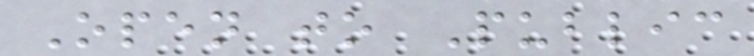Open to Public
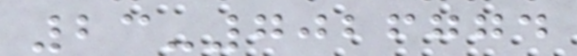23-7026774
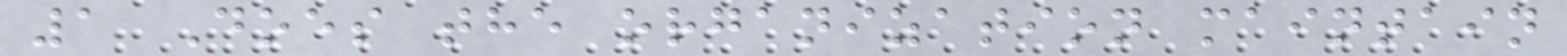1 Does the organization maintain
